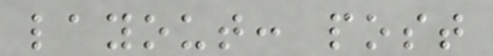layout: post
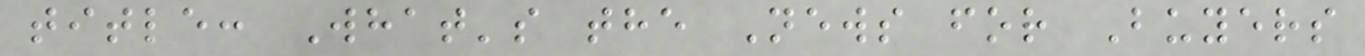title: What's the News for Buyers
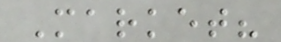Market?
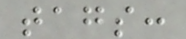tags:
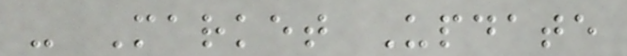- Market Update
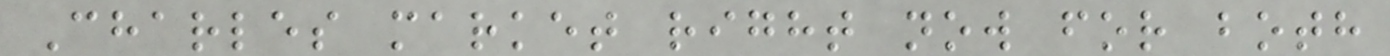Charles market right now for both
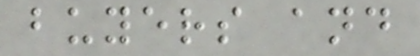buyers and
